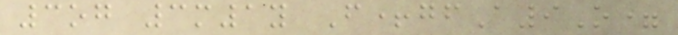3og 3m1y F+gfA9O=
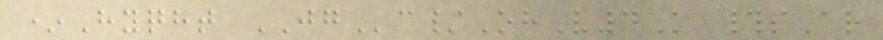*Hyqht JGc/OhV4K #sAr
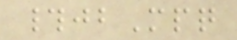#jbMpq
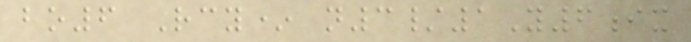bo6 Rcy* n3/1Y6ix
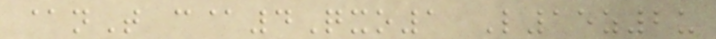@nT c@4Qxo1 L15z2u
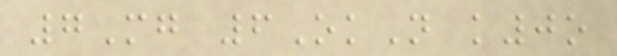7Mg 6OkN k0o
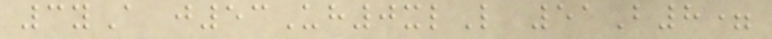3yA j53Uh0xlL 51B8=
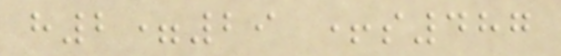h2=29 +s487
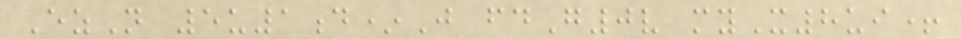EzN 5u1d*J fdG0v myX8ui+
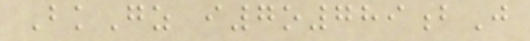BkGz i7o789bJ
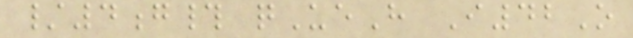/4g# qUeH I42O
